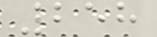258
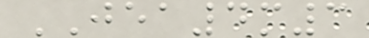JEA4m3
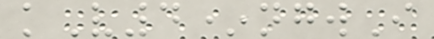kV4*ngwI
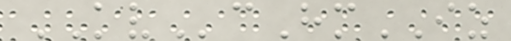KVcHmIZ
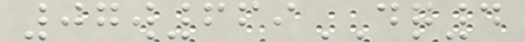07w669DQ4
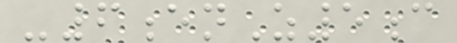-6enZ5c
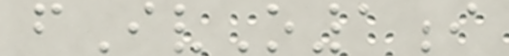fIvO1i
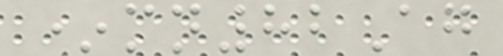*mn82Ag
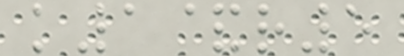k1&r5
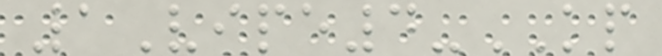1Vipe4-KP
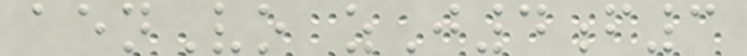aenVo zJ4f3
